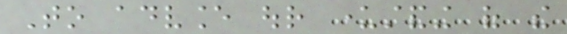To advance our understanding of the
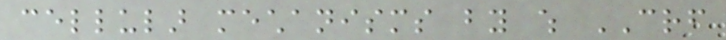cellular mechanisms by which CRF
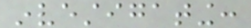investigating:
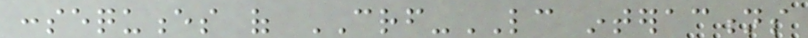consequences of CRF-LC interactions
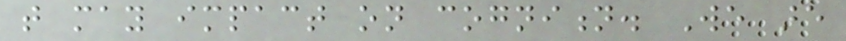that may impact on cognition. We are
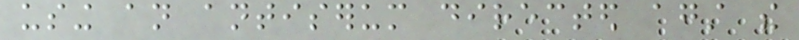using an antiserum directed against the
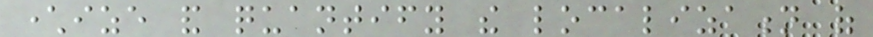characterize and quantify the localization of
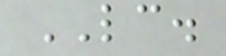LC.
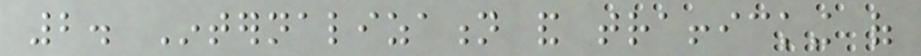2. Internalization and trafficking of
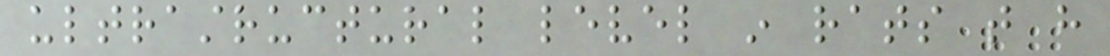ultrastructural level in rats that have
